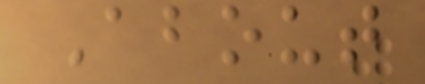About
